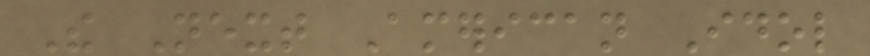The Next American Idol
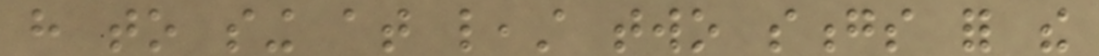have to sing at least two songs for the
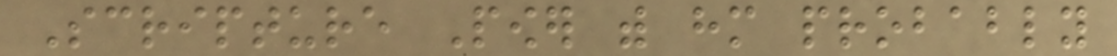Scripture Power with him probably
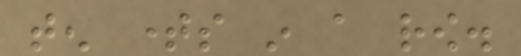ten times in a row.
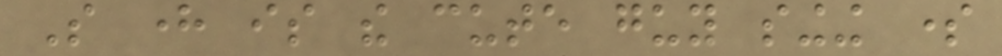So here is the cute guy singing some
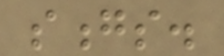songs.
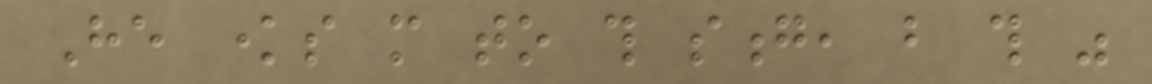He knows more to this song, but this was
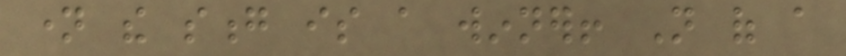name the song is a winner! Not of a
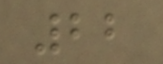22
